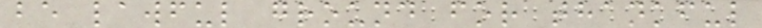be lawful ground for thankful
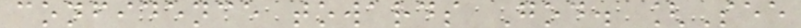confidence towards God. [See
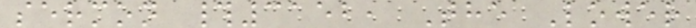sermon #3152, The Lower
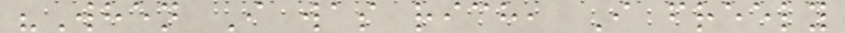"When I was rich, I freely
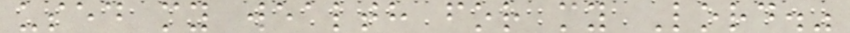used my wealth for my Lord."
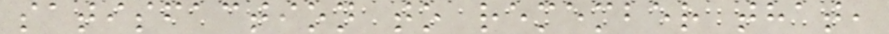satisfaction to remember that,
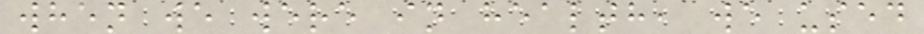when we were in health, we used
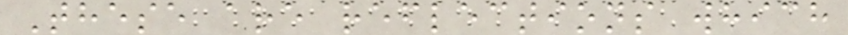These are reflections which
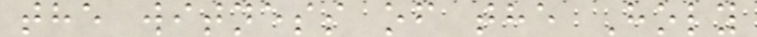the witness of the Holy
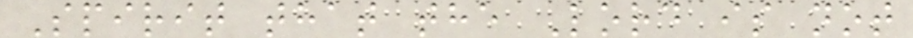Spirit that the Lord is not
